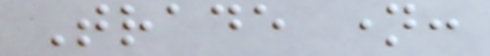Trade name:
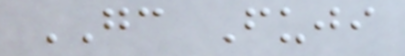GC Fuji
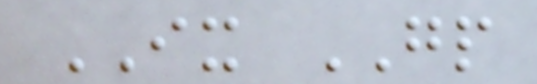IX GP
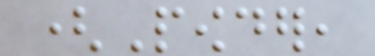(Powder,
